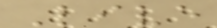Live
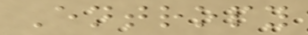Entropy
